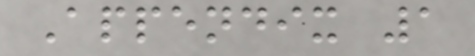Appendix 1
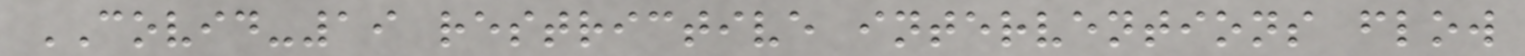COVID-19 restrictive interventions flow
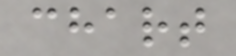chart
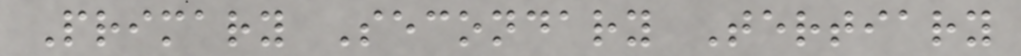Primary Secondary Tertiary
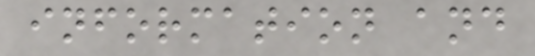information and
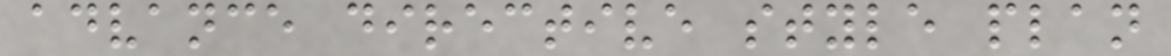advance directive style plan
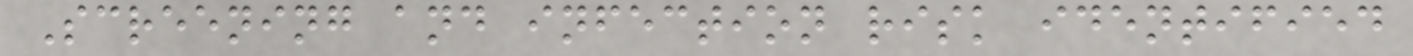Screening and infection risk identified
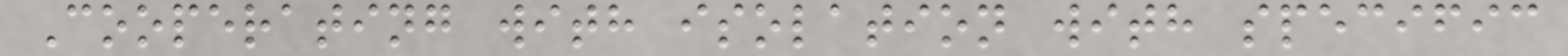Cooperating with isolation with specific
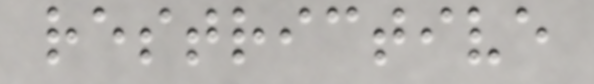restrictive
